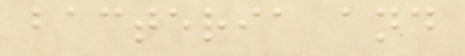bacteria and
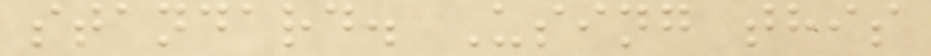standard. Using this
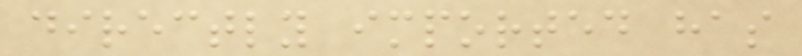directly imported has
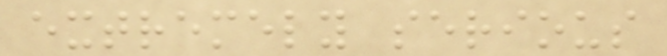extremely serious
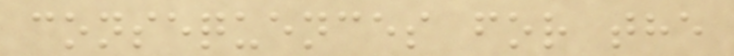consequences for the
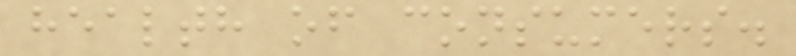health of consumers.
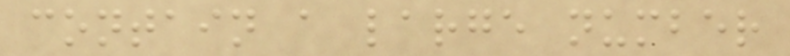contain a large number
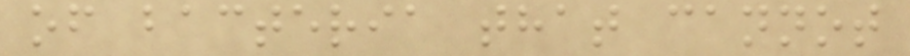of bacteria that cannot
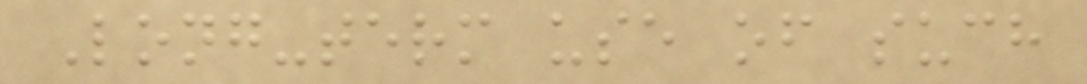Long-term use of such
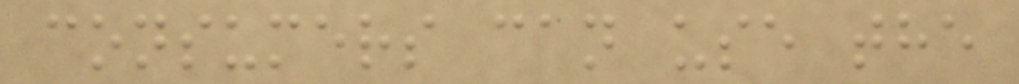consumers can use the
